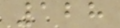128
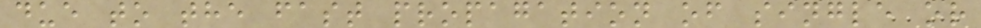due to the fast propagation of single or
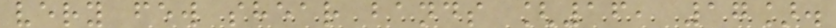very few shear bands [16, 17].
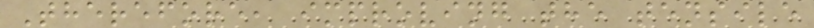Therefore, improving the tensile
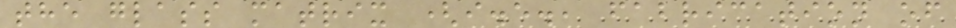the glass matrix (i.e., fabrication of
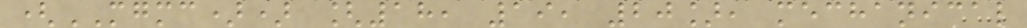(MGMC)) [18, 19, 20], mechanical
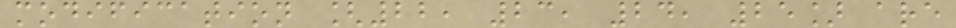modification [22, 23, 24, 25] are
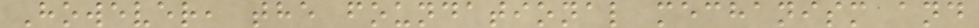However, the foundational mechanism and
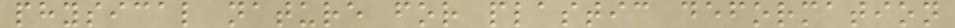physical nature for plastic deformation
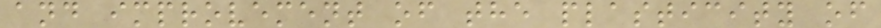and improvement of the plasticity of
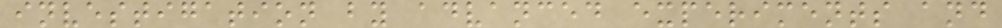investigation by advanced experiments and
